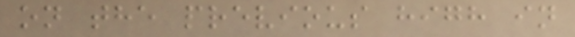on the previous high in
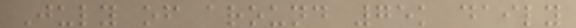July of around 75k daily
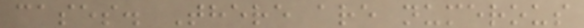cases. There are numerous
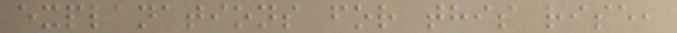explanations for this rise,
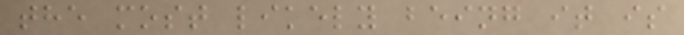the most likely being it is
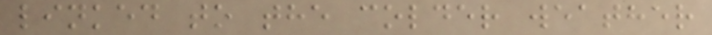linked to the colder weather
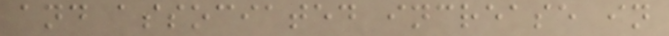and associated increase in
